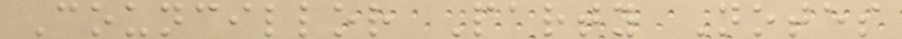Councillor Party Notes
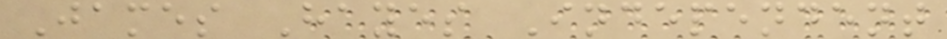James Hayes Independent
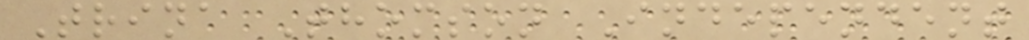Trina Thomson Independent
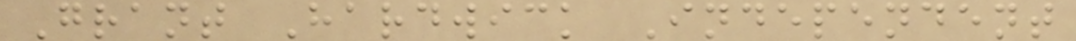Grant Hardwick Independent
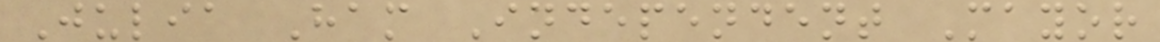Julia Ham Independent Mayor
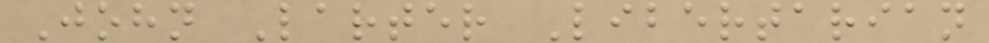John Larter Libertarian
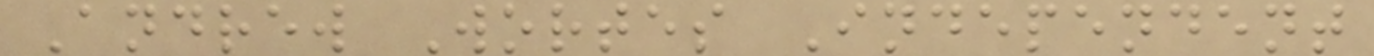Andrew Wortes Independent
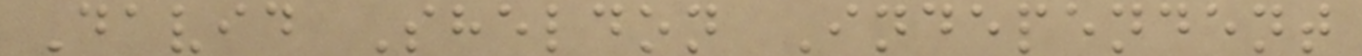David Sheldon Independent
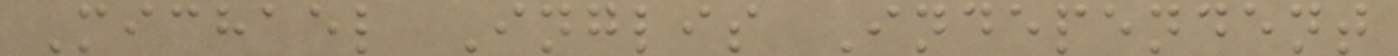Michael Inglis Independent
